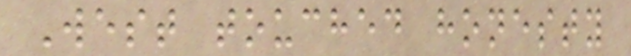West touched honesty
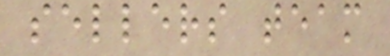sellers team
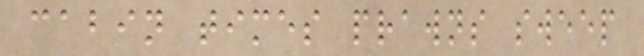cabin times prawns sweep
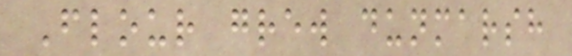Flour grew dunmarsh
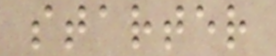starter
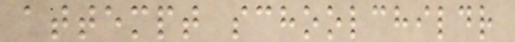attempt schoolchildr
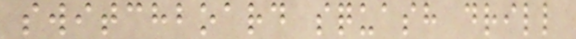switchboard squash drill
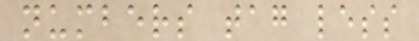numbers tag less
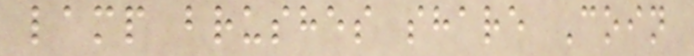lamp brushes share Coin
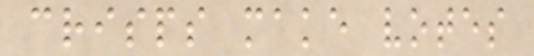crisps make votes
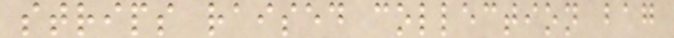strips raised collection bag
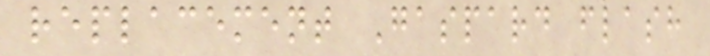replacement Gaspard flash
